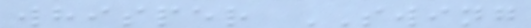whisper SWING
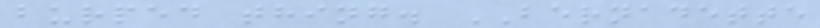burped thing. BERNADETTE
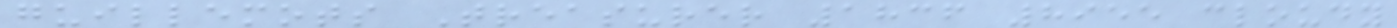guillemots Treasurer 1836 8955 cloudy
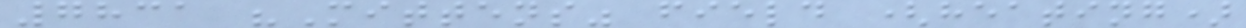7831 "Mittens" field (heating)
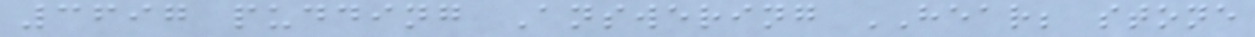3697 pudding Answering HEAR; stone
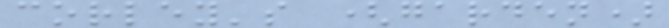corley's (garden)
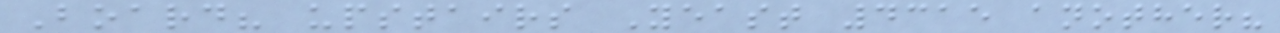Board? upstairs Yeast 4315 another?
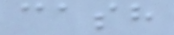cash
